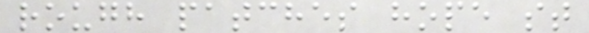rough patches hope st
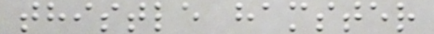thistle hamster
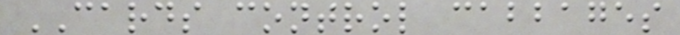CARDS control cabbages
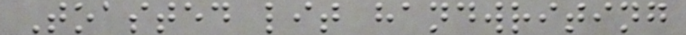Toasted lit handwriting
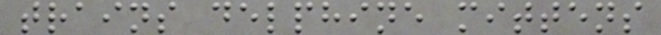trains delphine mittens
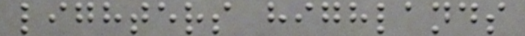lighters highlands
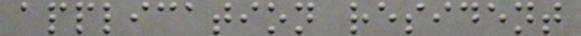application resident
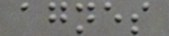agnes
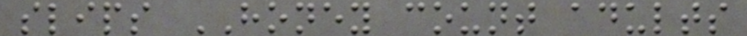slips HONEY count adults
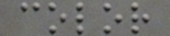color
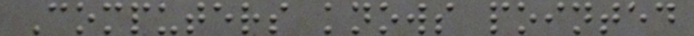Computers knows pointed
